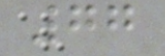77
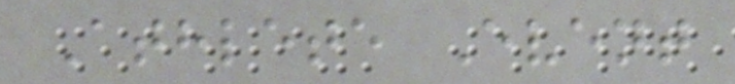Athlete Event
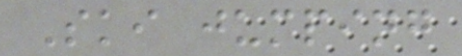Ski jumping
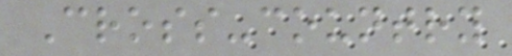Cross-country
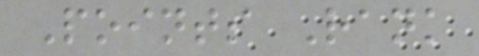Points Rank
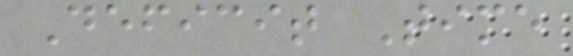Deficit Time
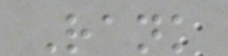Rank
